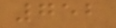752
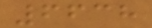6638
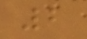2
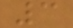3
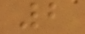2
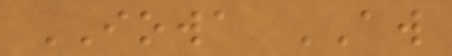IOWA AW
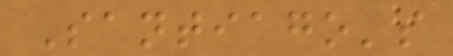Santiago's
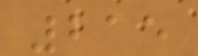215
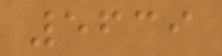5639
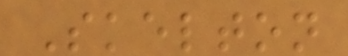Skelton
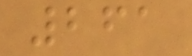261
